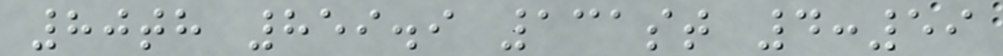80th 859.9 131st 4:59
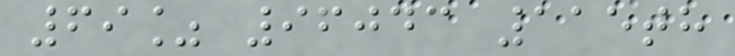69% 96043 115th
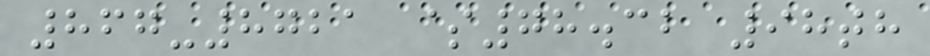867-8721 $78.32 98th
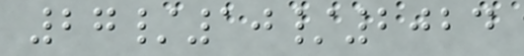27/10/2024
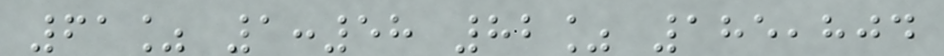61% 1:58 82% 185,804
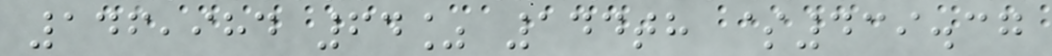146,984 64% 144th $439.37
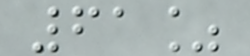61%
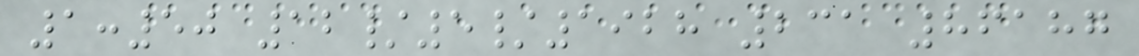1:50 12/5/1928 231 86187
